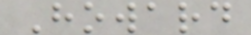Howard
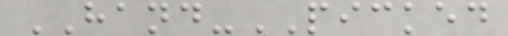HAND-PICKED
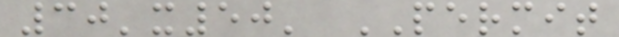30'x50' PERMIT
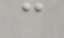c
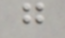g
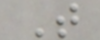T
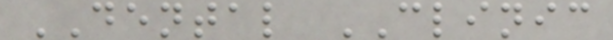DENTAL CLINIC
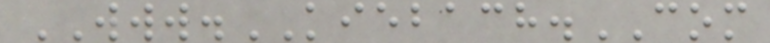WWW.KIEBACH.COM
